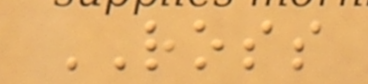ROSS
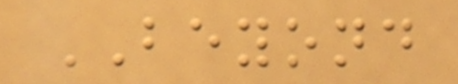BEYOND
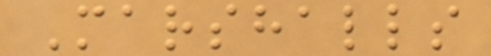Marshalls
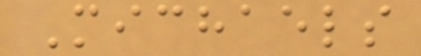Michaels
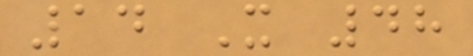14 X 48
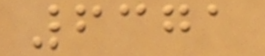6371
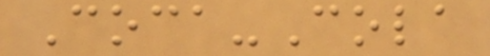Coca-Cola
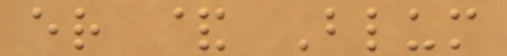er & Blum
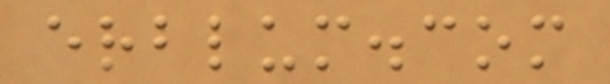erblum.com
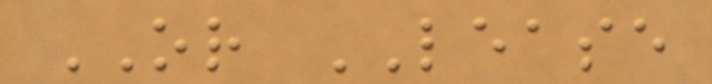OR LEASE
